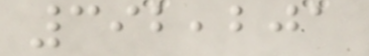392,201
